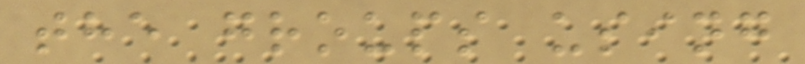the groups using
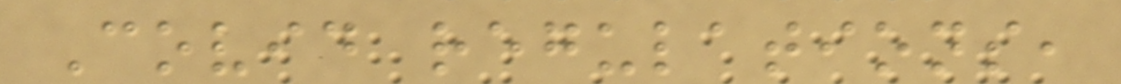Covid regulations,
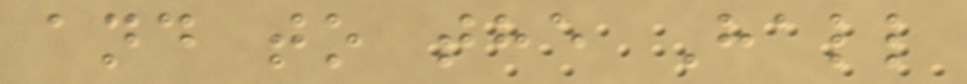and to the Hall
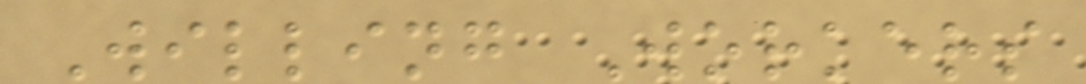Willing Workers
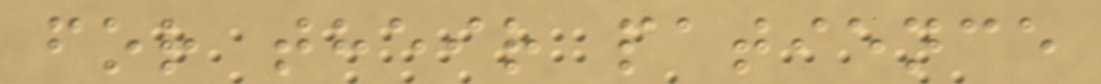for their patience
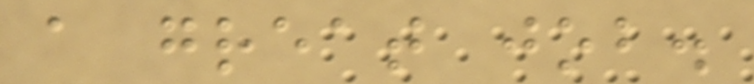a great job.
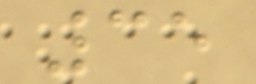35
